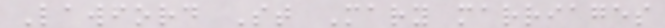Lawford St Mary marriages
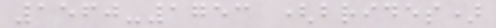1560-1753 (brides)
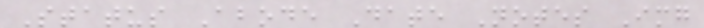Status Abode Date Notes Img
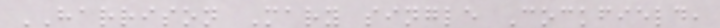HARRISON Mary single Cockfield,
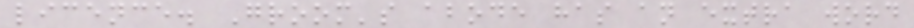licence. Groom's abode has an extra word
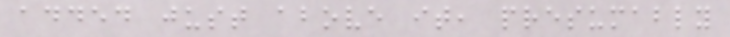added just above it, presumably
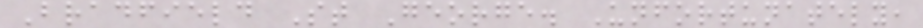Bradfield St George. Unfortunately,
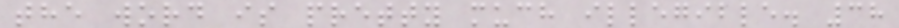the word is pretty much illegible. 38
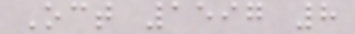Oct 1597 8
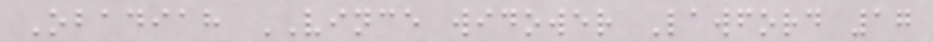Obadiah VINCE widower Lawford 17
